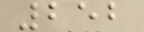252
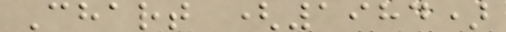Chart (1984)
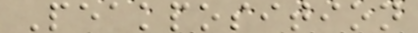Peakposition
